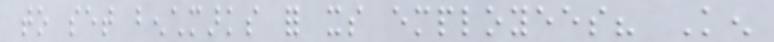to set benchmarks for its employees? Ken
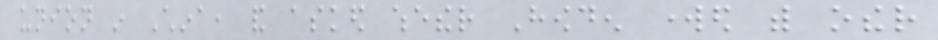union in China, and asked whether Howden worked with other
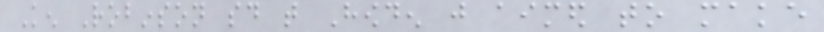Ken Robinson said that Howden just aimed to make
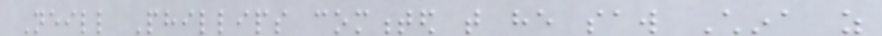Neill Phillips commented that he saw China as
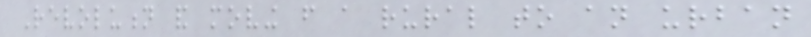Revolution and moving from a rural to an urban
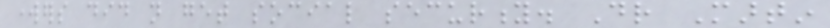workers did not get social security. Dr Martin
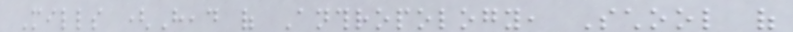Mills (Head of Anthropology, School of
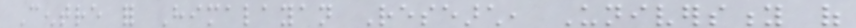Centre for Himalayan Research, University of
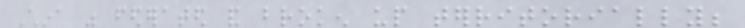China was federated and broken up territorially;
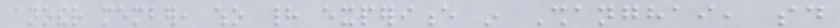another member, who had experience in Shanghai, said
